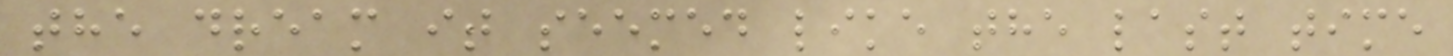the dream it seemed like the last time
